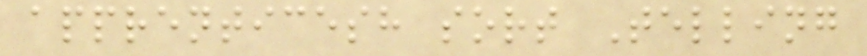apprenticesh sort Telling
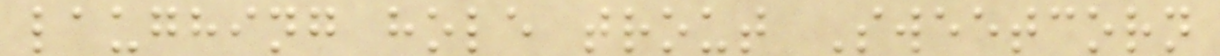laughing hole trout Sweetcorn
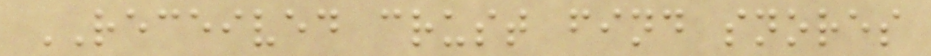RECEIVED crust find snores
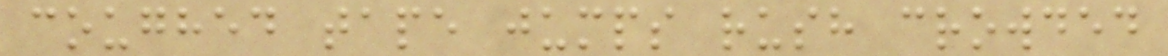coughed tape jumps rush crowded
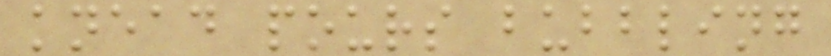knead pours bubbling
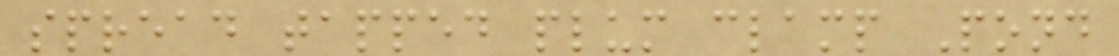spread tapped plum clamp Pond
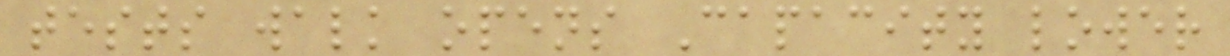tests walk opens Capacity lower
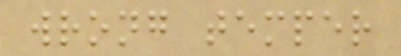wrong temper
